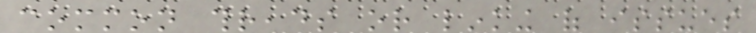common threads or linking of issues
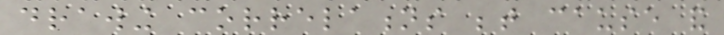drawing correlations between cause and
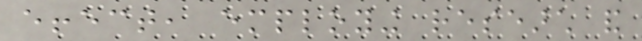effect, employing research and
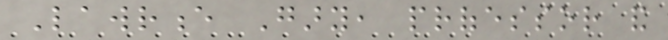Lawrence Gary, professor and
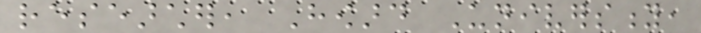researcher, Howard University,
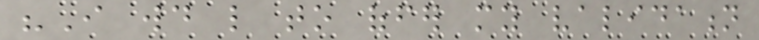"I would like to offer my validation
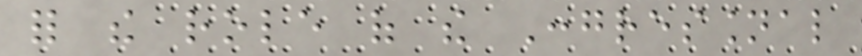for the role of the Congressional
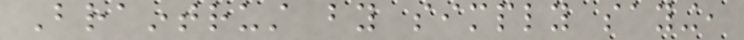Braintrust by simply saying,
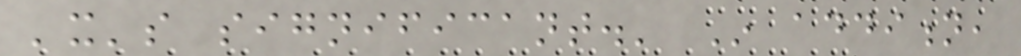'it's significant.' In addition,
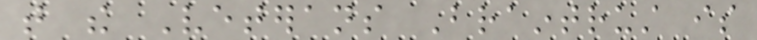that the Veterans Braintrust is
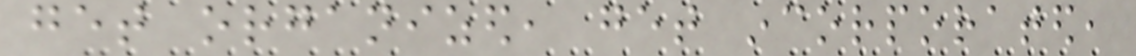get organized, get incorporated,
